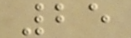25
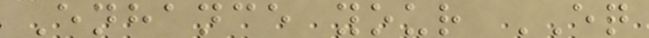Enhance your EQ
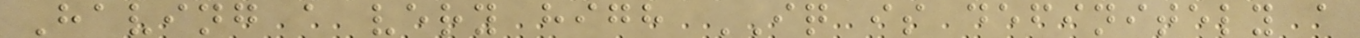Having a very high IQ is definitely a
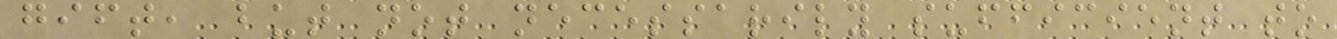gift, but not necessarily sufficient to
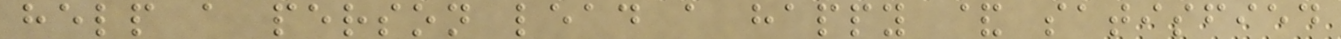help a person lead a happy & satisfied
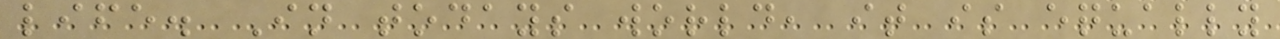life. In todays world, it is equally
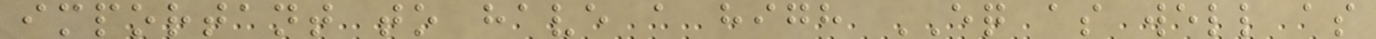important to have a high EQ as well as
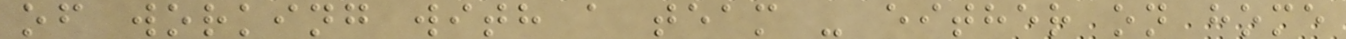of working with a team - either on home
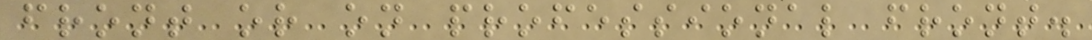front or on professional front.
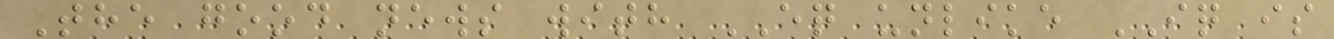The good news with EQ unlike IQ is
